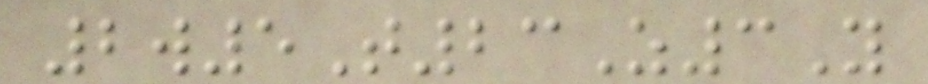2w5T23Z3Y
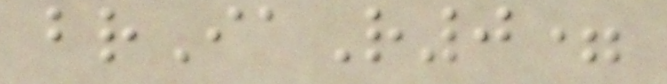brIaR0=
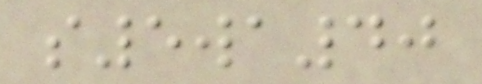s5wa40
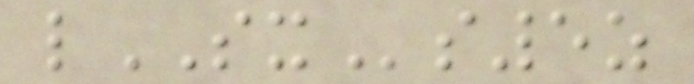lSXs5z
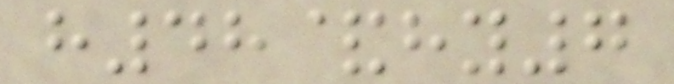h48&hy7
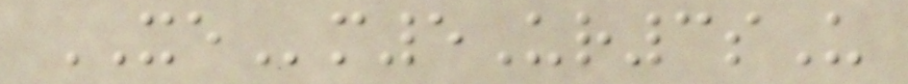XEm5Ur3sU
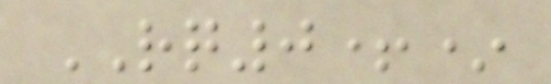RQ0+*
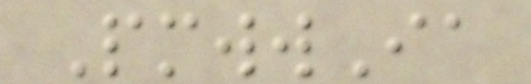PmwwIa
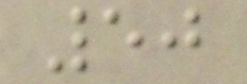50
